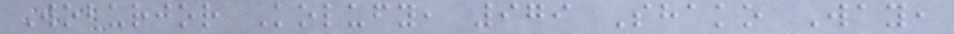Woburjor Kolufy, 979 Shako Way,
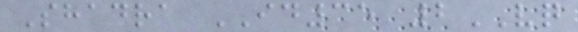Shadra ID35 2VQ
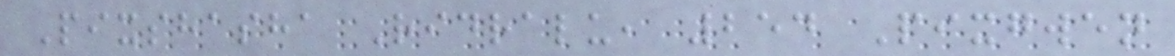Pixshasha Ridralu, 254 Pixgwen
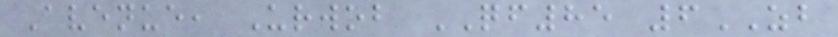Avenue, Urwob QF85 6ZB
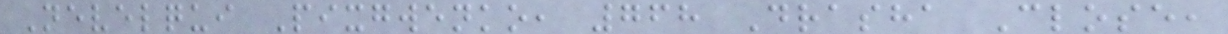Nevelqui Pixgwenko, 768 Drasha Close,
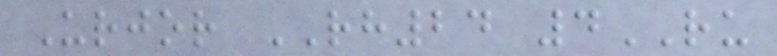Urjor RH24 4RU
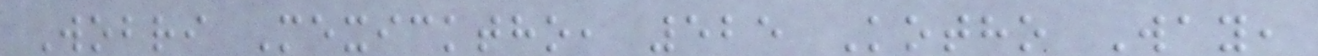Wobri Mexicktho, 525 Kotho Way,
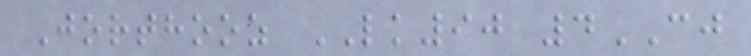Jorthooz LK90 4CJ
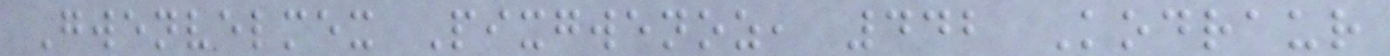Gwenvelmex Pixgwenoz, 442 Kodraur
